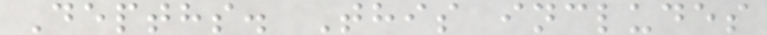Depths. This includes
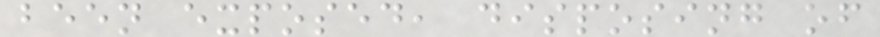been exposed, disposing of
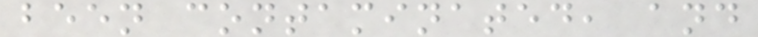been contaminated, and
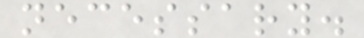necessary.
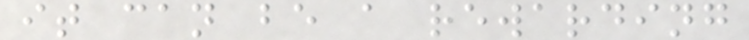it can be a rewarding
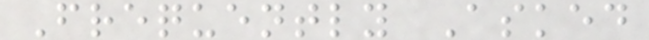Frequently Asked
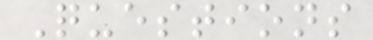Questions
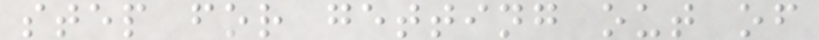step for getting out of
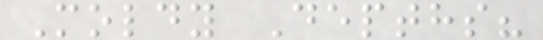Moldy Depths?
